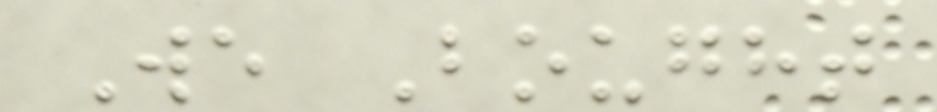We Bought
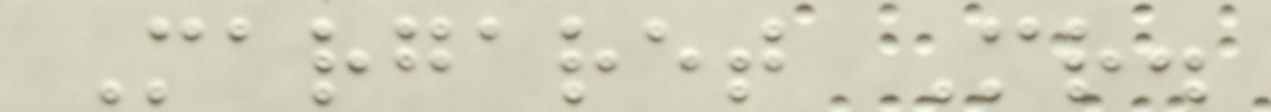Margaret Mr.
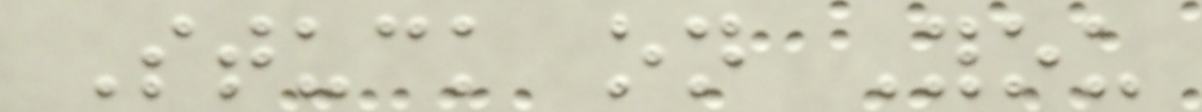Stuck on You
